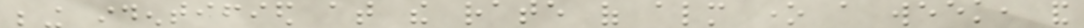being identified at the rate of almost one a week, and
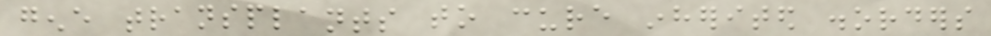gene transplants to cure inherited disorders
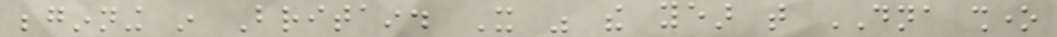beginning in Britain. It was the year that DNA shone
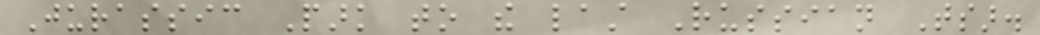Jurassic Park to the last Russian Tsar.
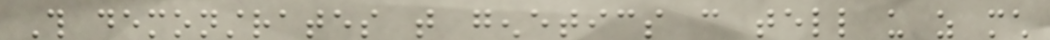This demonstrates that genetics can tell us as much
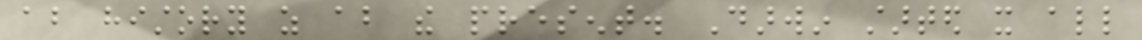about history as about the present. Darwin started it all
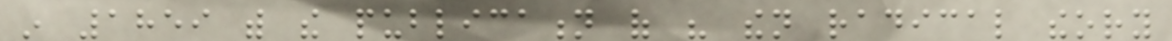in 1859 with the publication of his then radical theory
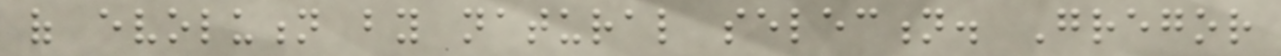of evolution by natural selection. Gregor
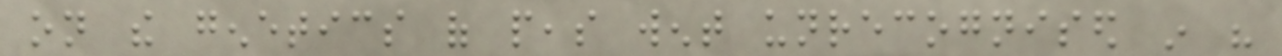on the genetics of peas went unrecognised in his
